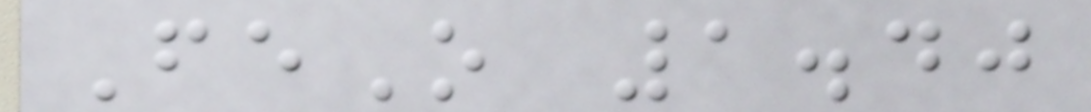FeO 1.40
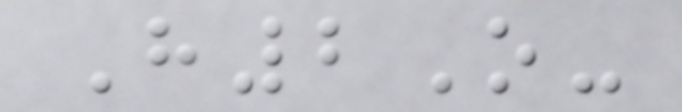H2O-
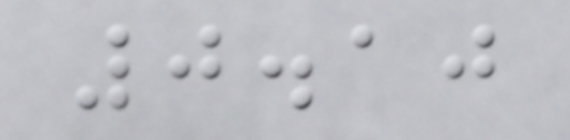0.10
